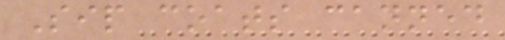Sip coats canned
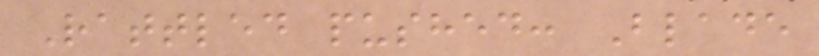Rattled pushed: Blade
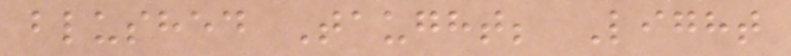blushed Taught; Light
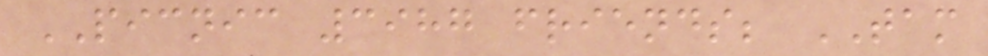PICNIC 3987 friends; TAM
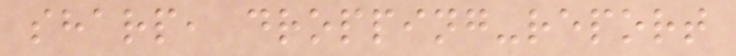sharp, dropping-report
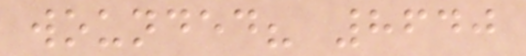wounded? 8640
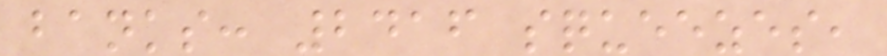banks: 2416 squeezes,
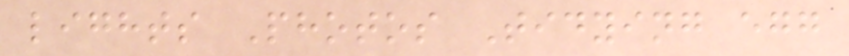lights Photos Tidying egg
